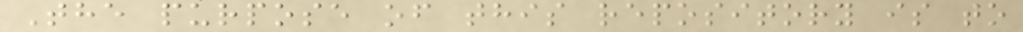The purpose of this repository is to
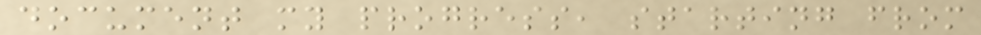document my progress, starting from
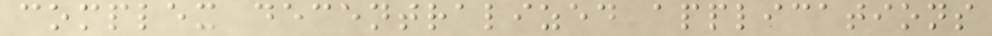complex decentralized applications
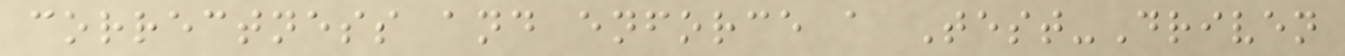correctness and enforce a Test-Driven
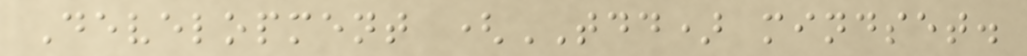Development (TDD) mindset.
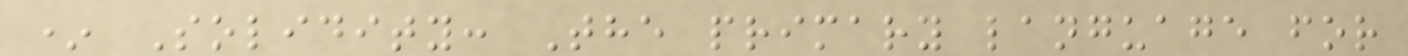* Solidity: The primary language for
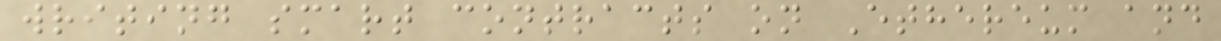writing smart contracts on Ethereum and
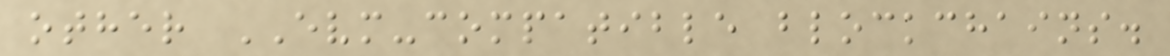other EVM-compatible blockchains.
